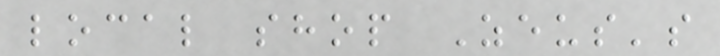local shop Zeus's
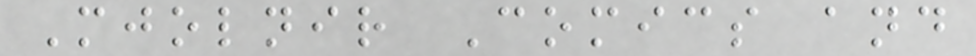Mjolnir Comics and
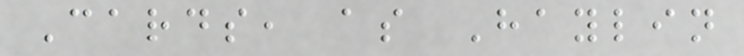Cards, as Haylin
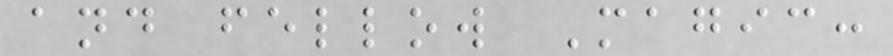and fellow Magic:
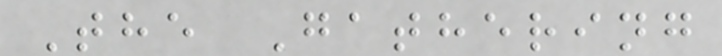The Gathering
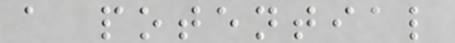a potential
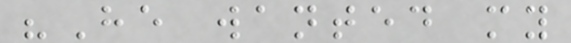"He wanted my
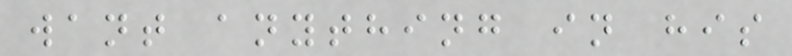want anything in his
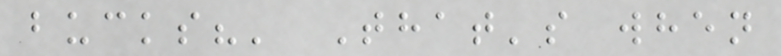bucks?' That's when
